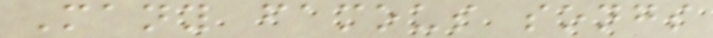Many famous songs
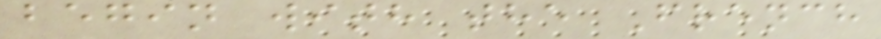begin with the French
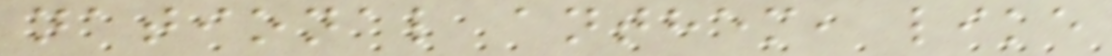national anthem, like
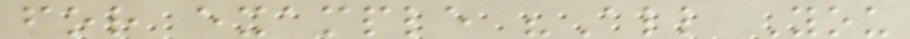for example "All You
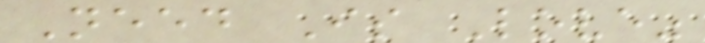Need Is Love"
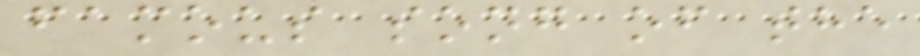famous song of the
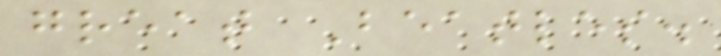great Beatles.
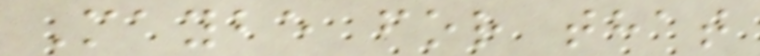Maybe for that
